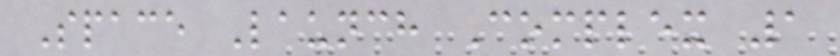Space Launch Complex 1
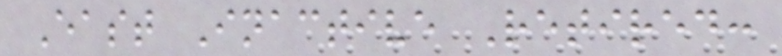East Inactive Retired:
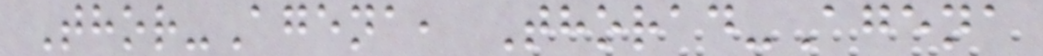Thor-Agena, Thorad-Agena
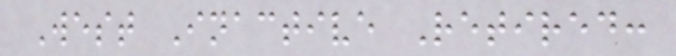West Inactive Retired:
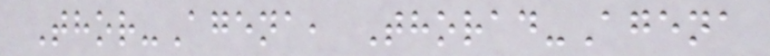Thor-Agena, Thorad-Agena
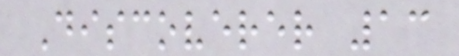Discoverer 13
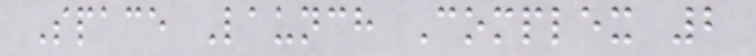Space Launch Complex 2
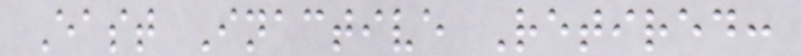East Inactive Retired:
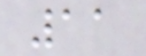11
